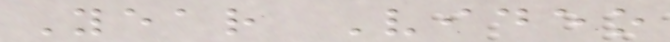Year Video
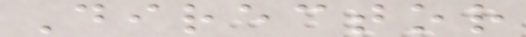Director
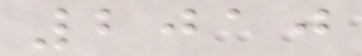2010
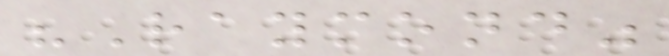"Raymond"
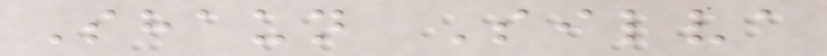Shaun Silva
